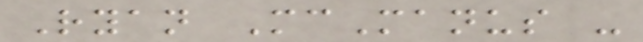Ryan McManus -
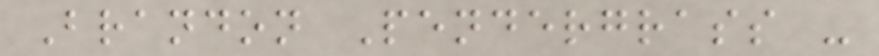Brandon Pendergrass -
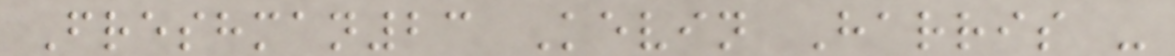Freshman23 Kevin Harris -
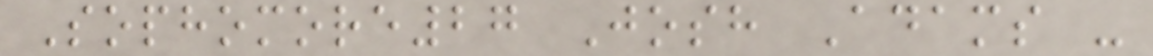Sophomore27 Josh Adams -
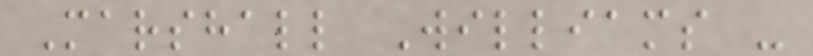Marshall Williams -
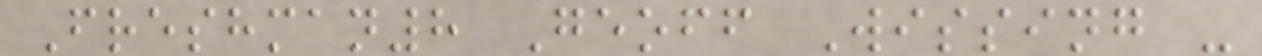Freshman8 Geoff Wissing -
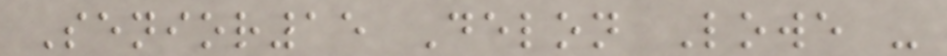Senior15 Delon Lowe -
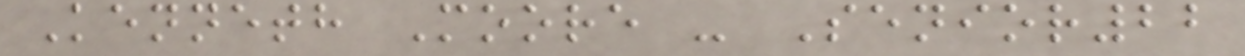Kenneth Moore - Senior22
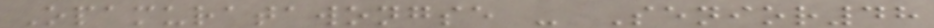Opamuratawongse - Senior48
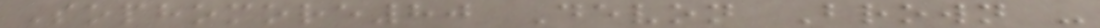Sophomore80 Devon Brown -
